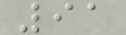91
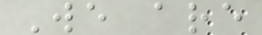We are
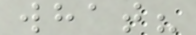what?
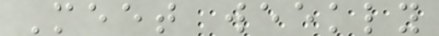Meet weekly
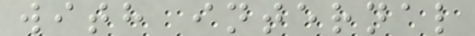with internal
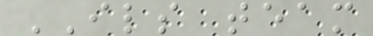ILS team
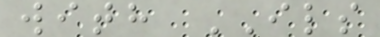with ILS
